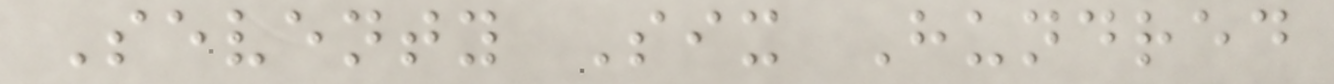Seventy Six Hundred
